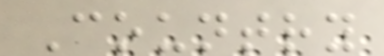Country
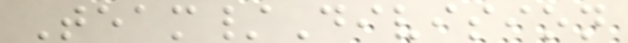Team/Division
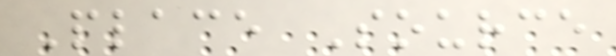Place Source
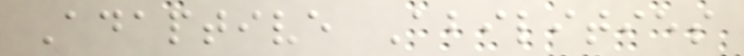Adaptive Abilities
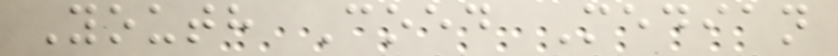Youth Coed Median
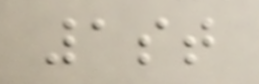1st
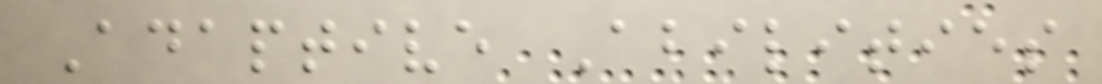Adaptive Abilities
